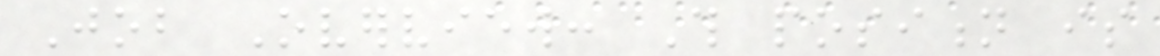Job Overview: This position is
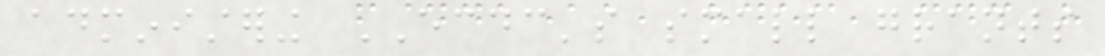administering ECDC's small grants
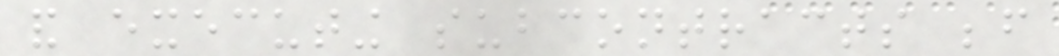and executing subcontracts before
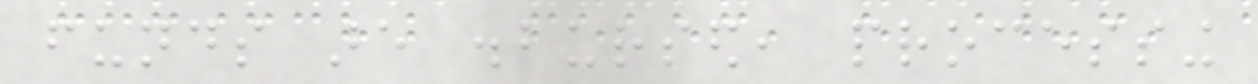funds are disbursed, processing
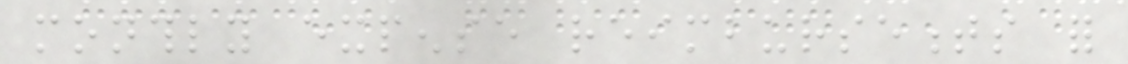monthly expense reimbursements for
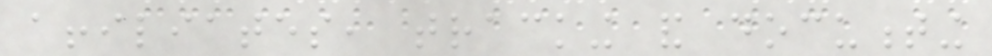affiliates, tracking and documenting
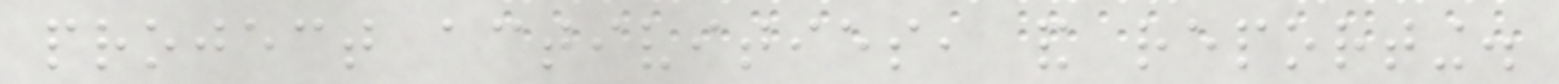project activities, and reporting.
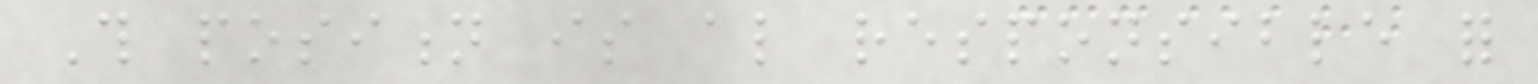This position is also responsible for
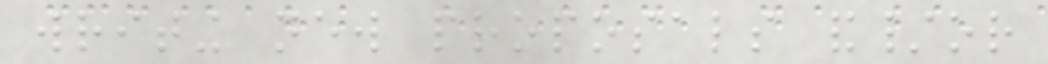writing new proposals and/or
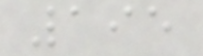195
